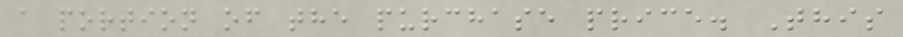a portion of the purchase price. This
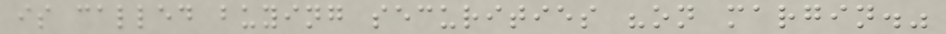is called buying securities "on margin."
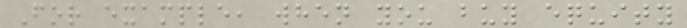For example, when you buy equity
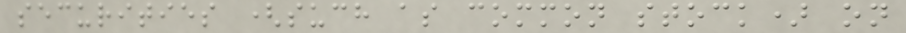securities (such as common stock) on
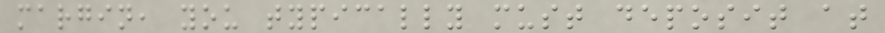margin, you typically must deposit at
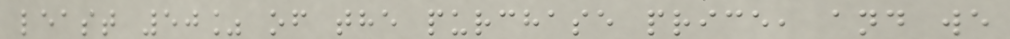least 50% of the purchase price, and we
